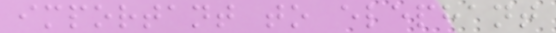important to elephant
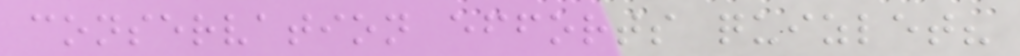conservation efforts quizlet?
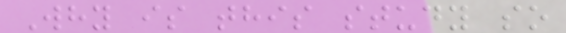Why is this study so
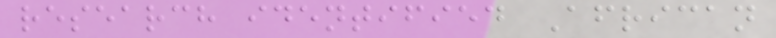research identified African
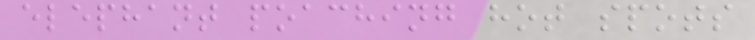elephant poaching hot spots
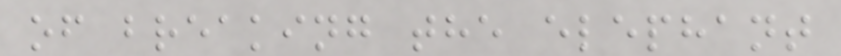of breaking the elephant
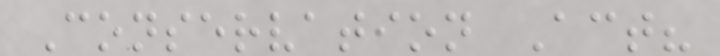Conservation Act?
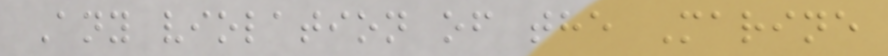Any violation of the Marine
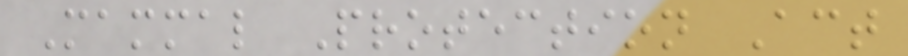Mammal Protection Act
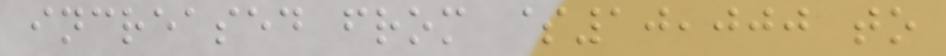increased from $10,000 to
